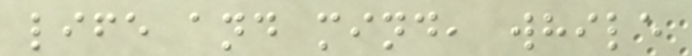life and mind, while
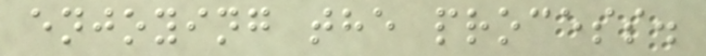enjoying the process.
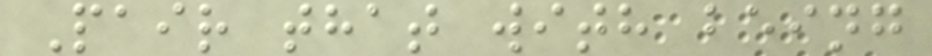Pair that with being
